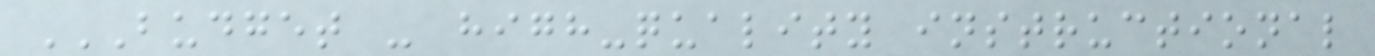BUDGET - HIGH-QUALITY INSTRUCTIONAL
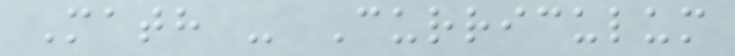Math - Curriculum
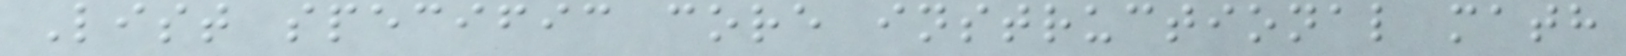List specific core instructional math
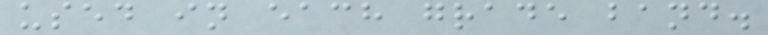used in each grade band.
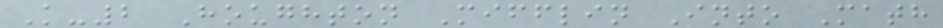K-2 Houghton Mifflin Into Math
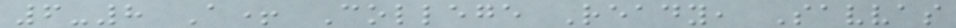6-8 A+ College Ready, Savvas
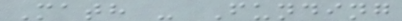Math - Funding
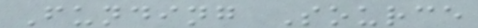Funding Source
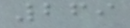269
